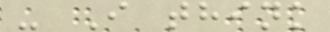- I think
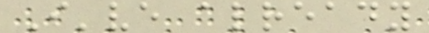I've already
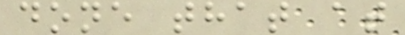done that at
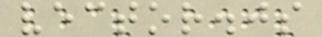vector.js
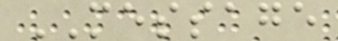MESSAGE
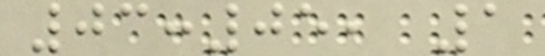03:05, 1
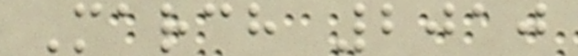March 2010
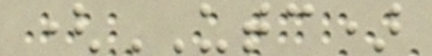(UTC)
